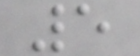5
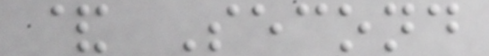& Second
